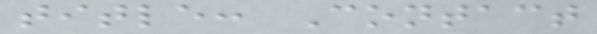title: Contact
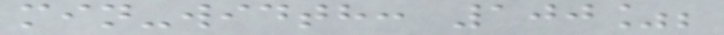min-width: 100%;
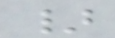}
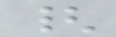{
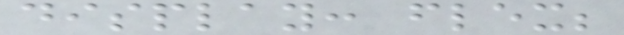display: flex;
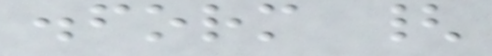.form {
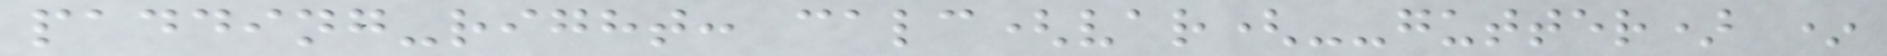padding-right: calc(var(--gutter) *
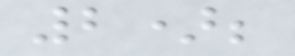2);
